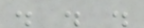. . .
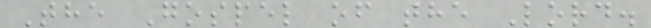The Gospel of the Lord.
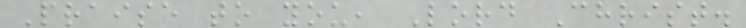Praise to you, Lord Christ.
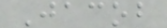Jacob
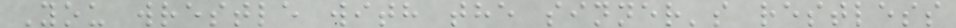You wrestle with the sinner's restless
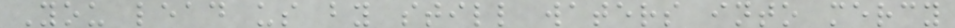You lead us by still waters into mercy
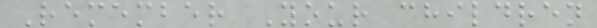Remember Your children
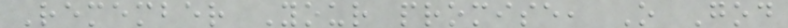Remember Your promise, O God
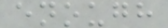enough
